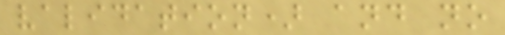validation) and no
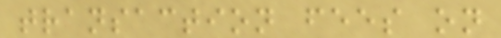transaction fees on
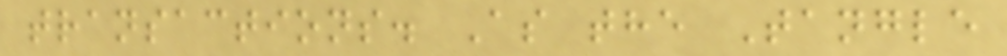transactions. As the Tangle
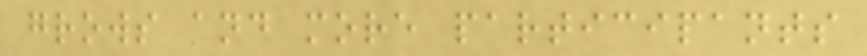grows and more participants
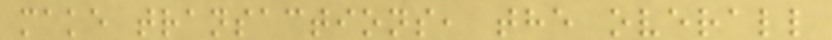make transactions, the overall
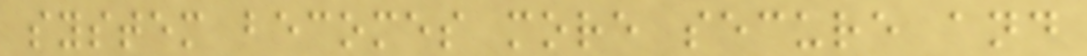system becomes more secure and
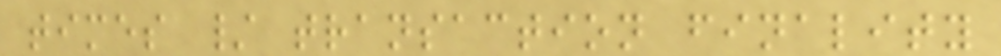times / transaction finality
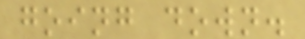going down.
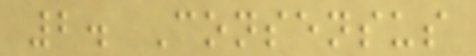2. Consensus
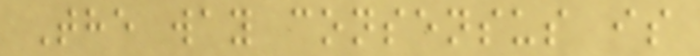The way consensus is
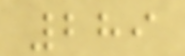289
